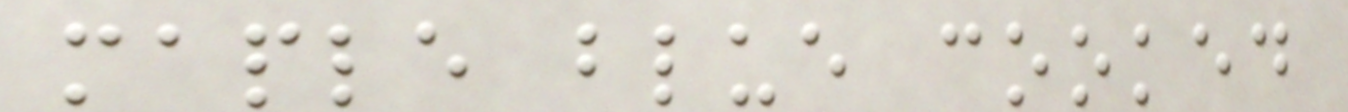maple blue cooked
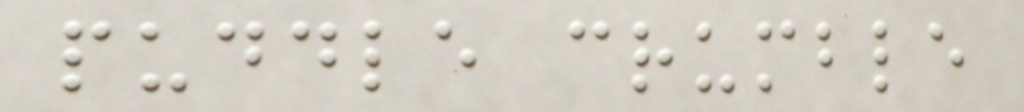puddle crumble
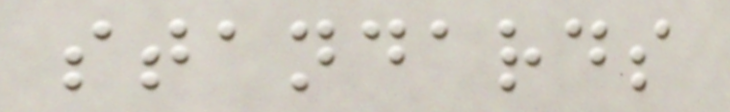standards
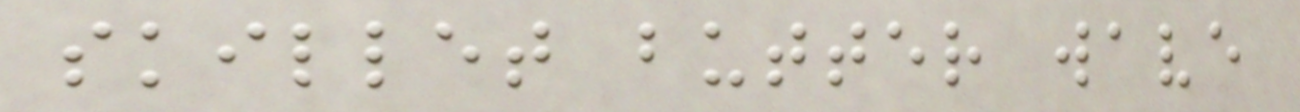skillet butter wave
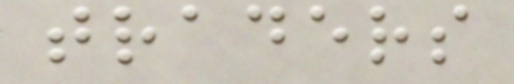traders
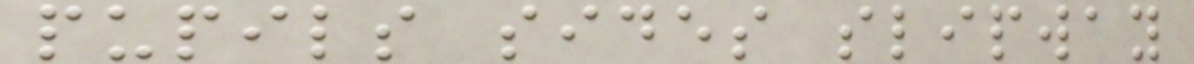pupils sides slipway
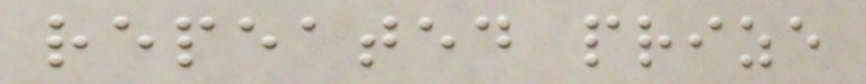repeated prize
